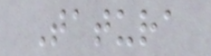Tatura
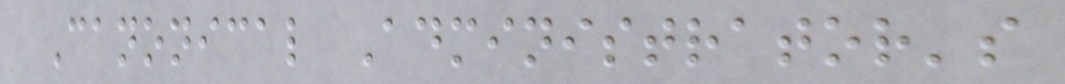Canonical Administrator's
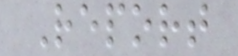Report
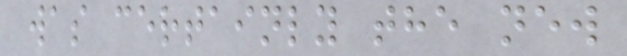was certainly the new
